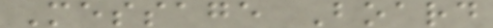Message Board
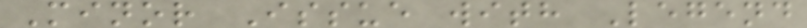Minor Issue with Legend
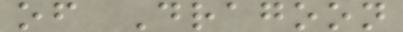of Dragoon
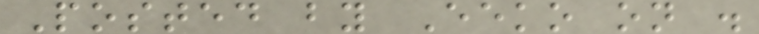Posted by Eeko on .
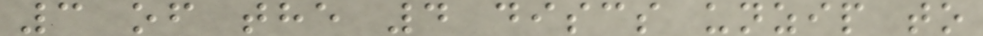3 of the 4 discs unzip to
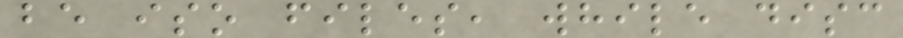be iso files, while disc
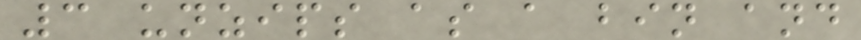3 unzips as a bin and
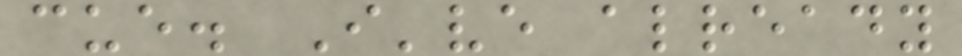cue. I've already
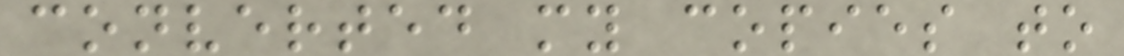converted my copies to
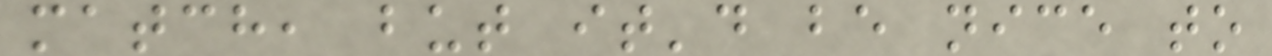match, but it'd be nice to
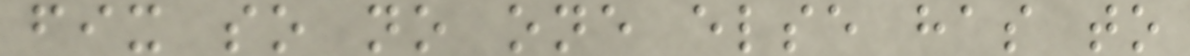fix so no one else has to
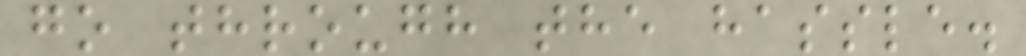go through the hassle.
